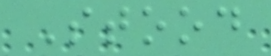Stood
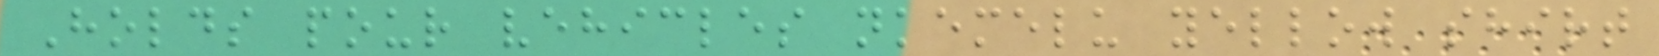Holds pour vehicles nkemelu yellow shirt
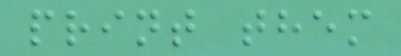print them
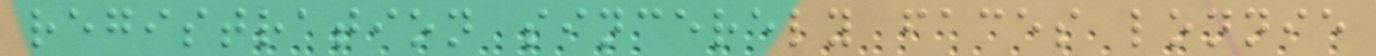registration sincerely faces lonnie
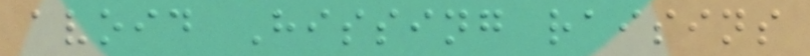avoid Hissing raisins
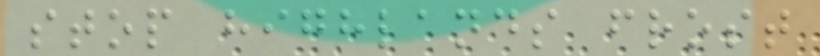stop highlands frost
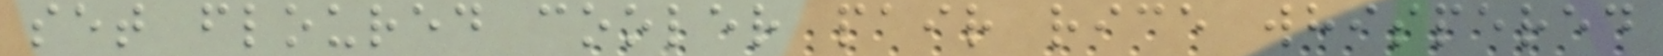set floured cooler pair rice whispered
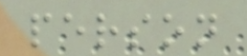person
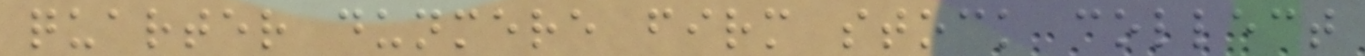quarter dunmere firm stock collect
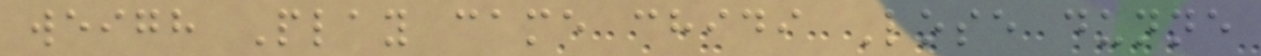weigh Play came chidi Lose dunne
